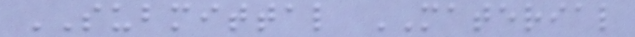SUBMITTAL MATERIAL
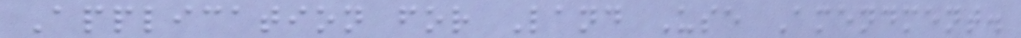Application for Land Use Amendment.
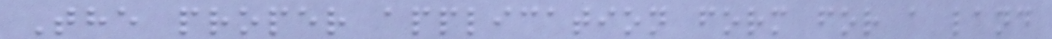The proper application form for a land
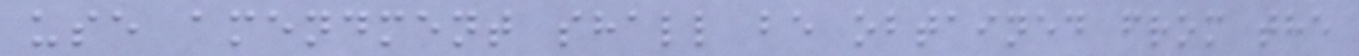use amendment shall be obtained from the
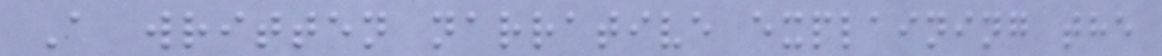A written narrative explaining the
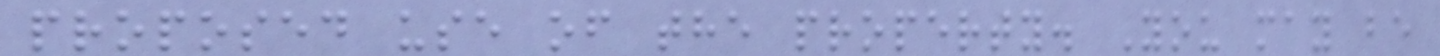proposed use of the property. You may be
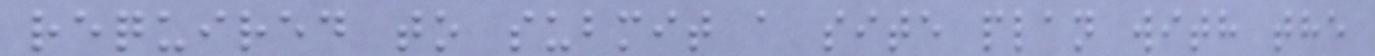required to submit a site plan with the
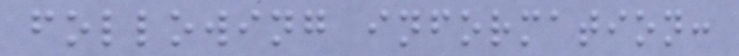following information:
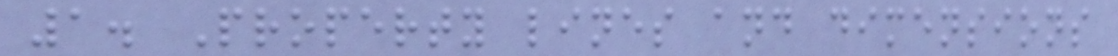1. Property lines and dimensions
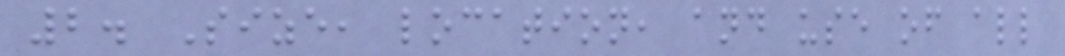2. Size, location, and use of all
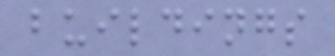buildings
